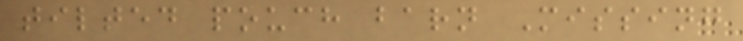tilted pouch barn Missing
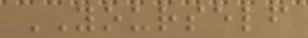YOURSELF
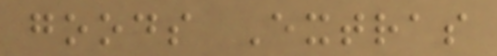goods Extras
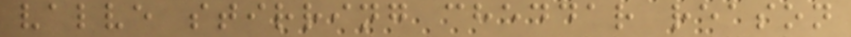valve stirring cheddar reason
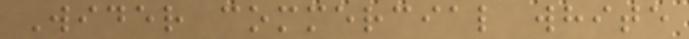Wider commercial white
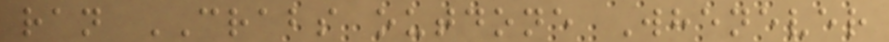ran CRABS outdone Whenever
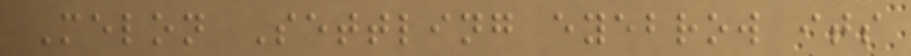Melon Settling eyebrow its
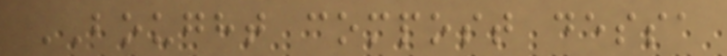BOUGHT compost dessa
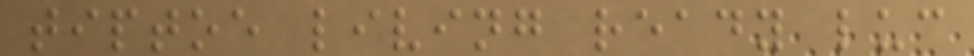tiptoe living ready luc
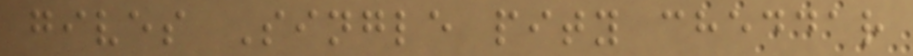gives Single pity cheddar
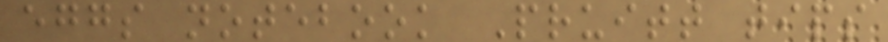eggs notebook Pruitt tips
